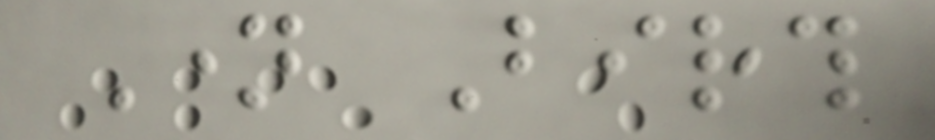Name Birth
